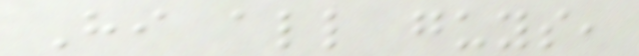Hi all guys,
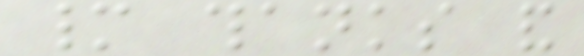many thanks and
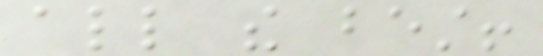all the best!
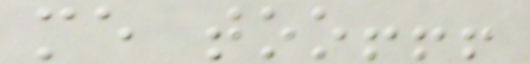me too!!!
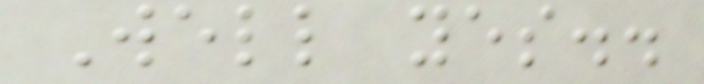Well yes..
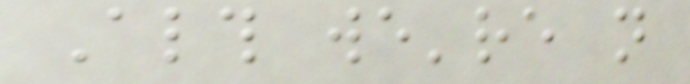Although we're not
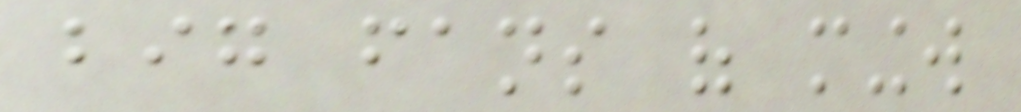big fans of mingw
